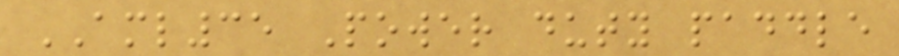AML35 Power duty paddle
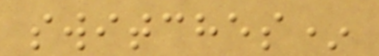switches*
